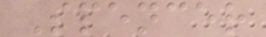Spencer
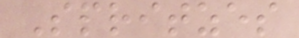Spritzes
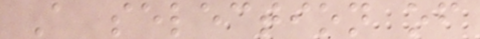A selection of
